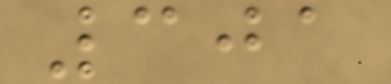301
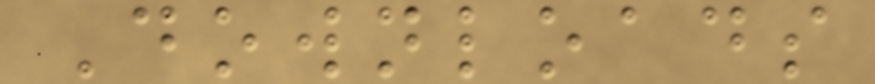Downloads
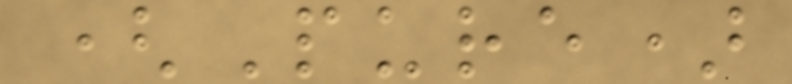(Pure)
